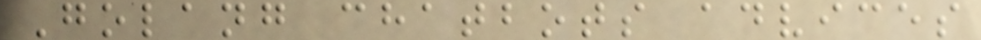Golang chatbots advices
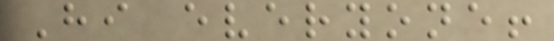Hi everyone!
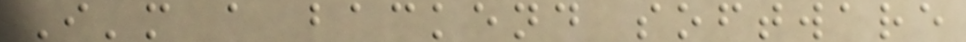I'm a backend software
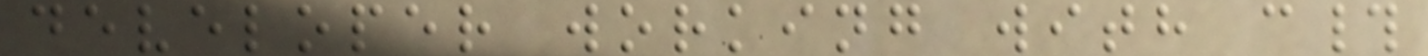developer working with c#
